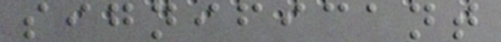significant
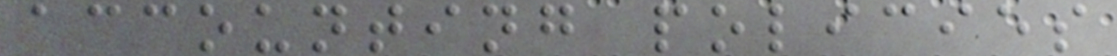accounting policies
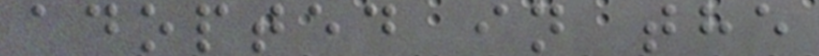adopted in the
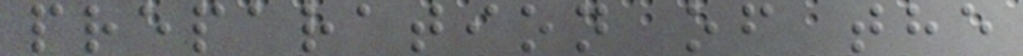preparation of the
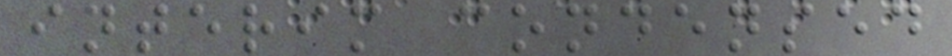interim condensed
